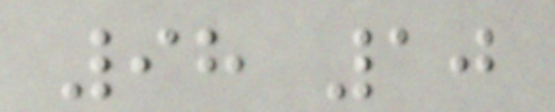98 10
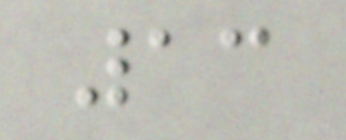13
